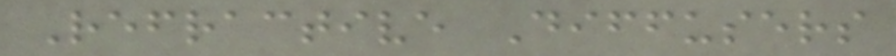Refractive Diffusers
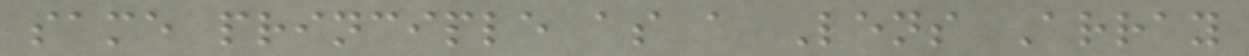same principle as a Lens Array
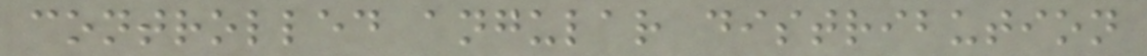controlled angular distribution
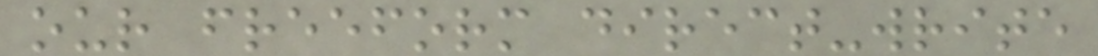our freeform direct-write
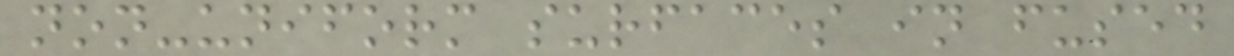non-uniform surfaces in fused
